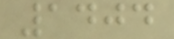1404
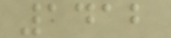1412
